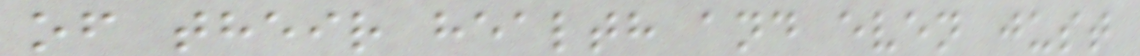of their health and even just
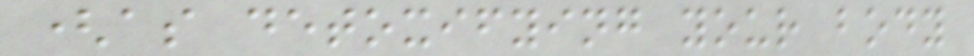(as detoxifying your body
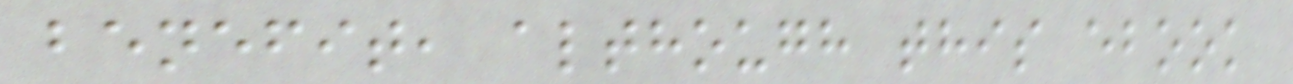benefit, although this ebook
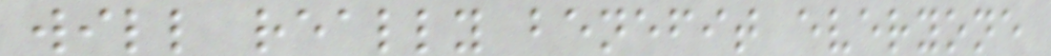will really benefit everyone
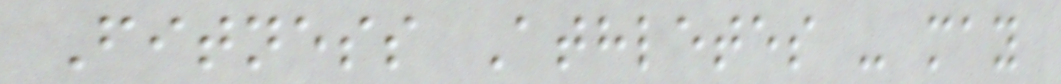Fitness Athletes - may
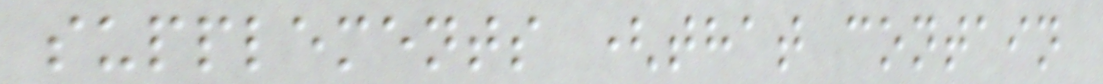supplements (that contain
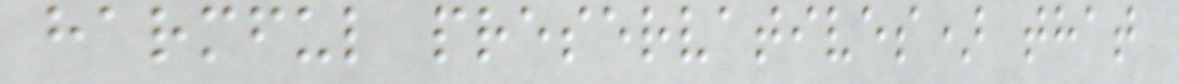harmful preservatives) that
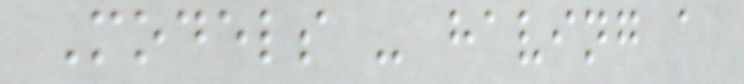Models - having a
